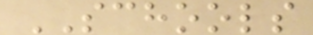SCHOOLS
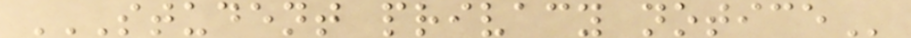STUDENT PRIVACY NOTICE
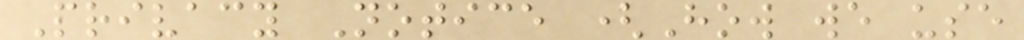Privacy Notice (How we use
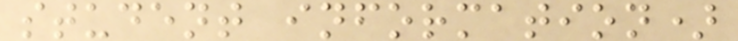student information)
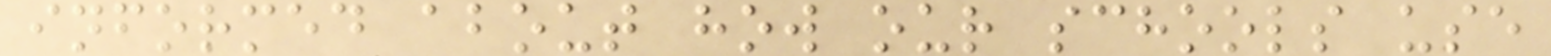informed about how our schools use
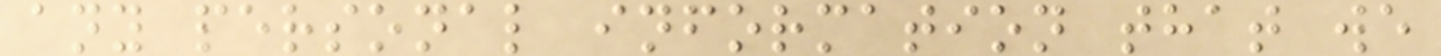any personal information that we
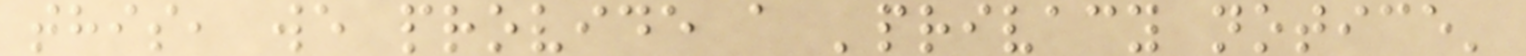this, we provide a 'privacy notice'
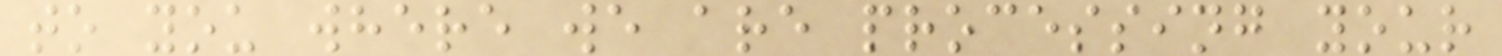to you where we are processing your
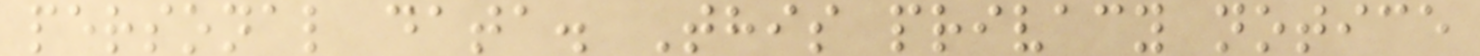personal data. This privacy notice
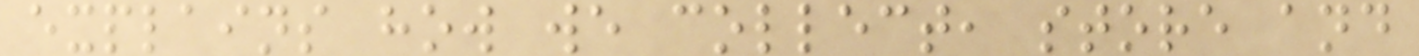explains how we collect, store and
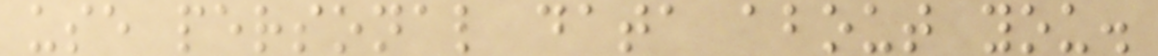use personal data about you.
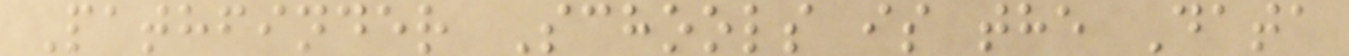Pathfinder Schools is the Data
